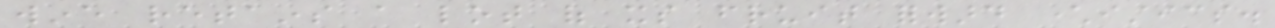wine retains a lot of its fruit forward characteristics.
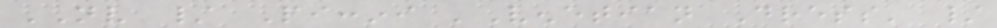NV / Piccini 'Venetian Dress' /
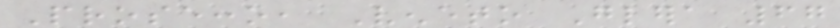Prosecco, Veneto Glera 67
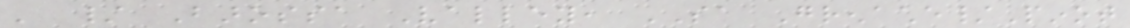' / Barossa Valley, SA Grenache/Pinot
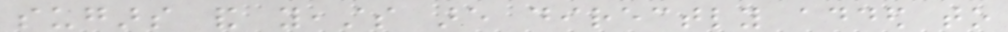sugars and yeasts are directly added to
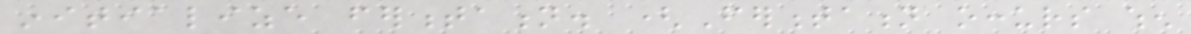initialize fermentation. (Fermentation occurs when
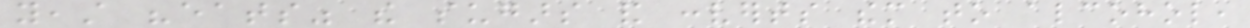yeast "eats" the sugars and converts them to alcohol,
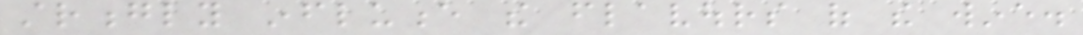strongly influence the flavours of the wine.
